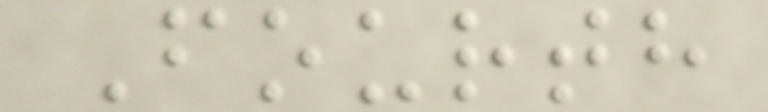Fourth
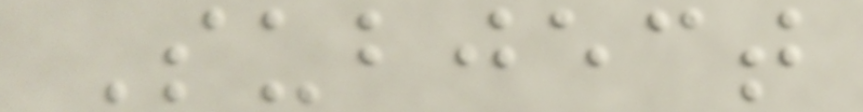Subject
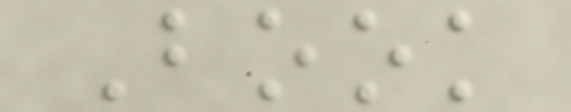Book
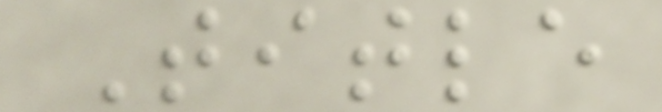Title
